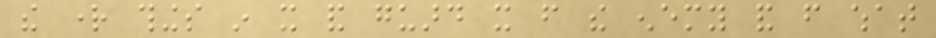the right things in it and guard it from the enemy and from what
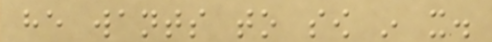he wants to sow in it.
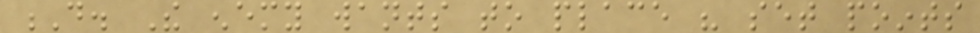D. The enemy wants to place his set points
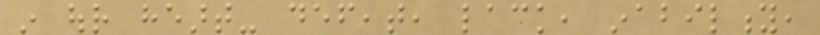in our heart- defeat, lack, inability,
